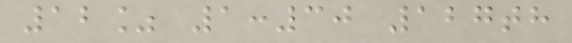12% 1:30 127th
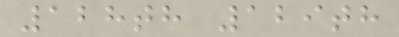128th 129th
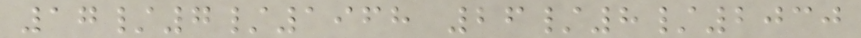17/7/1968 26/8/2030
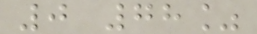0 78%
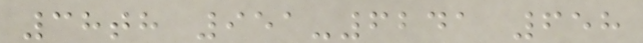38th 951-6241 658
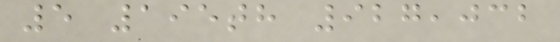5 195th 927,032
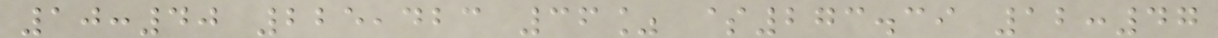10:40 225,423 36% $273.39 12:47
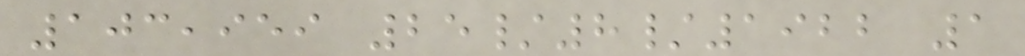103,959 25/8/1922 1
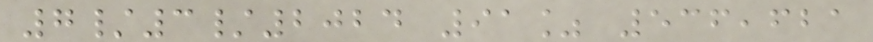7/3/2024 91% 536,621
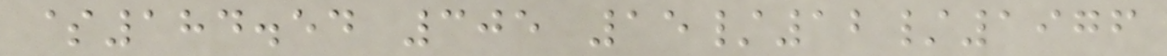$184.54 305 15/12/1976
